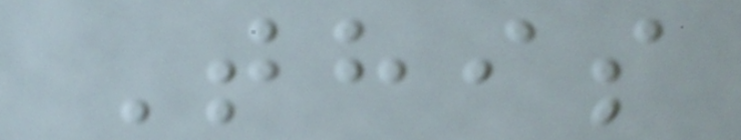This
